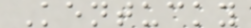Kentucky
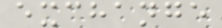exchange
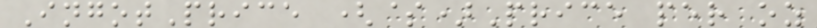IngotPrice ($)Price per oz
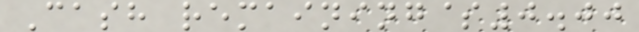Cash remaining$0.00
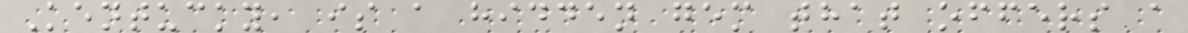Kentucky, is a hidden gem that offers a
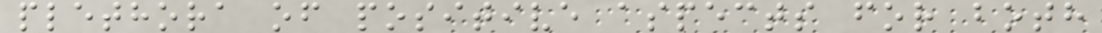plethora of positive aspects for both
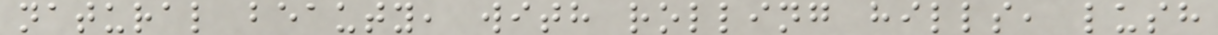natural beauty, with rolling hills, lush
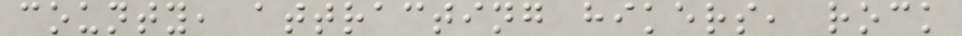county, attracting hikers, rock
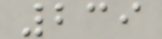239
